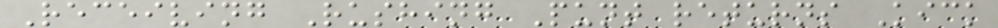Receiving Rushing Punt returns Kick
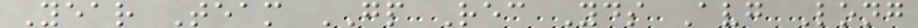Year Team GP Rec Yds Avg Long
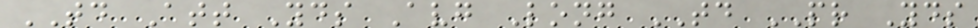TD Att Yds Avg Long TD PR Yds
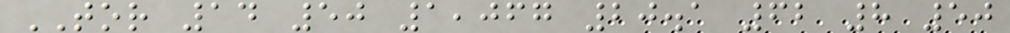TOR 14 50 1,067 20.1 62 8 50
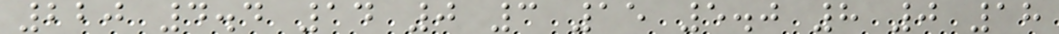220 4.4 14 0 3 15 5.0 8 0 18
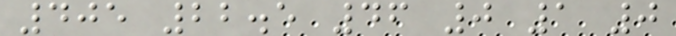405 22.5 46 0 1 0
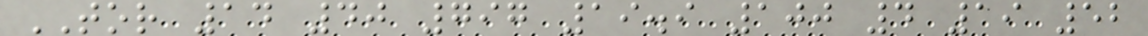TOR 14 40 797 19.9 100 4 19 52
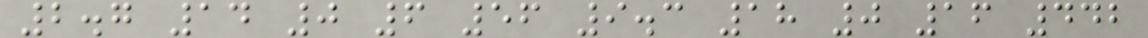2.7 14 0 6 56 9.3 18 0 16 442
